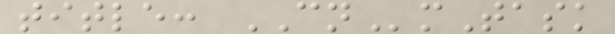title: CNmTask
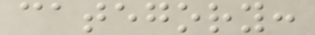category:
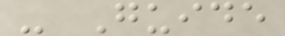- Guide
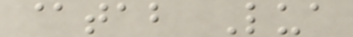@tab Lua
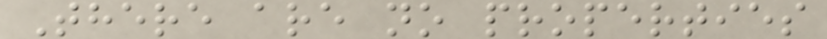There are no properties
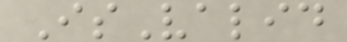IsValid
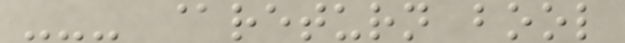--- @return bool
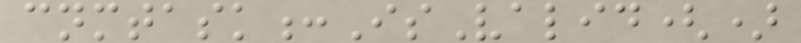cnmtask:IsValid()
